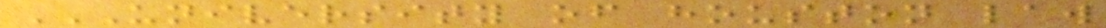UNIVERSITY OF HOUSTON LAW
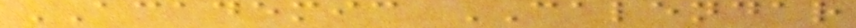ACADEMIC CALENDAR
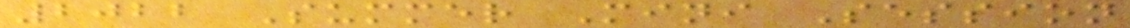2022 Summer Mini Session
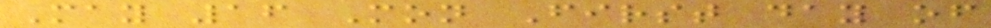May 16 Mon First day of
